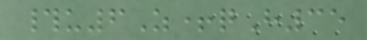#u6Z+qH35
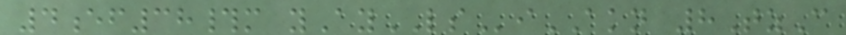4ef38#m yAyLSiAKN 8TzC
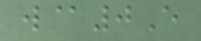w@0E
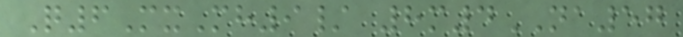Q6MxMh9/ 8m4NA57
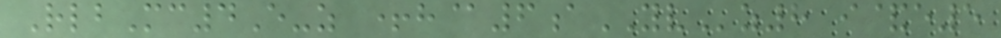RlbMc4E-z +h@6aYVz8 i&e5
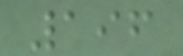196
